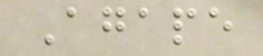Agape
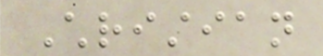Christian
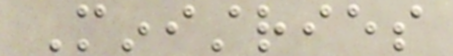Ministries
